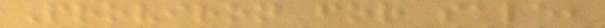Proviron for sale,
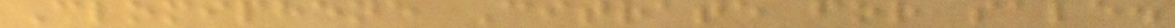Clomiphene Citrate for sale.
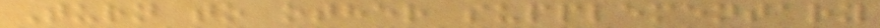Turn to other supplementary
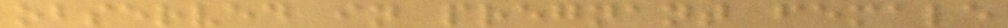observed in pregnant female
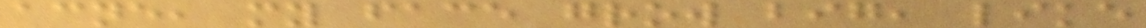acne, my face grow big, like
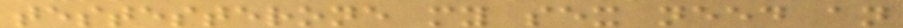testesterone my sex need an
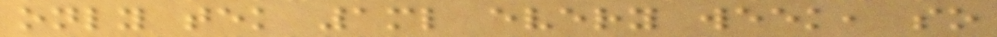only tek 1ml every week, so
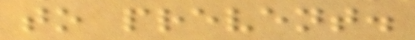to prevent.
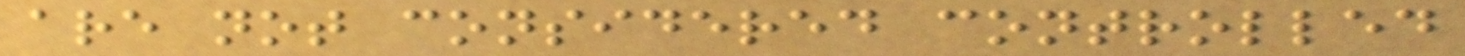are not considered controlled
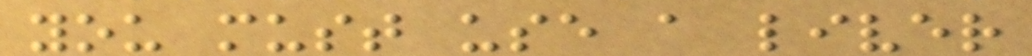you must use a liver
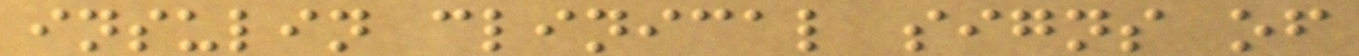insulin clinical signs of
